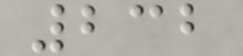232
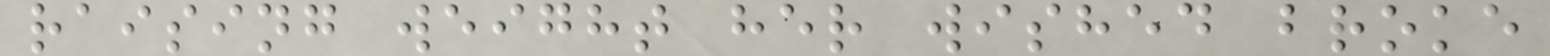raising weight her wished broke
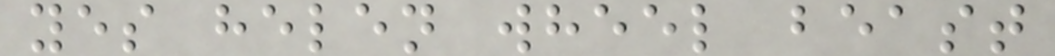yes helen wheel beast
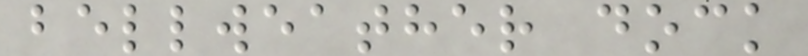bellweather dock
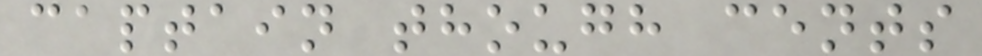captain though cents
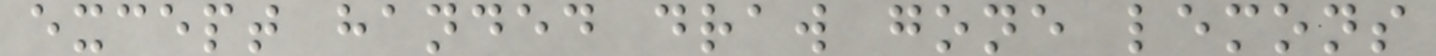except handed draw gone lemons
